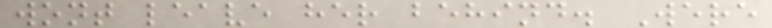wont leave her behind. Were
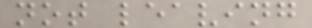not leaving
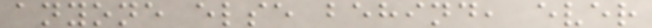anyone else behind, ever
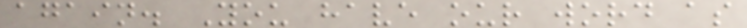again. You have our word as
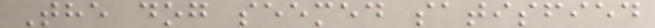The dog seemed satisfied
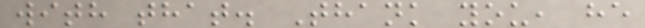with that. Thank you, he
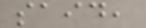said,
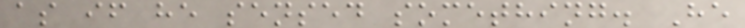as if he sensed something. He
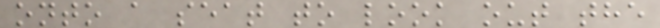onto a seat to look out the
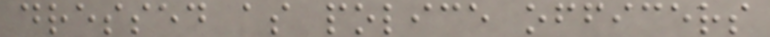dressed as police officers
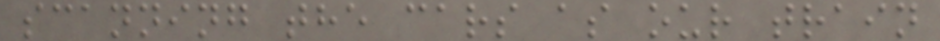scanning the cars as our train
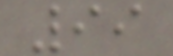99
